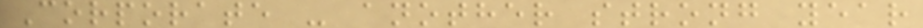Corporate - another strong year
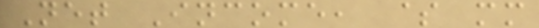Net Income, $ mm
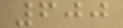600
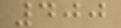400
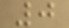0
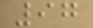97
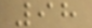98
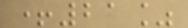+21%
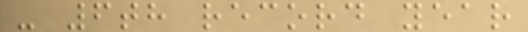- 6th record year
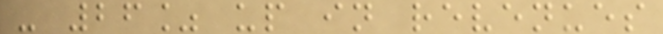- 26% up in revenues
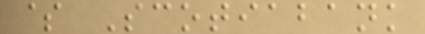$ Scotiabank
